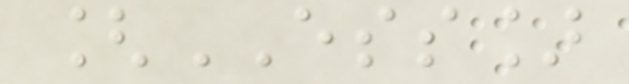[ESS]
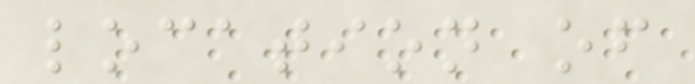location of
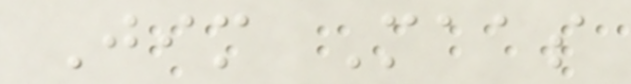Jim Maas
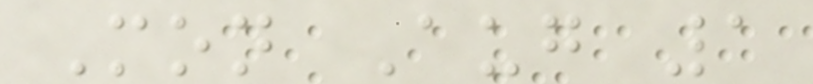Mon Aug 1
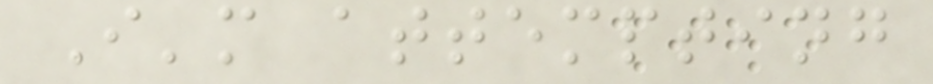I'm attempting
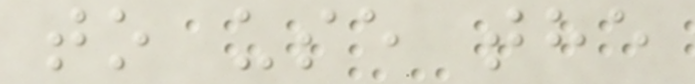to use the
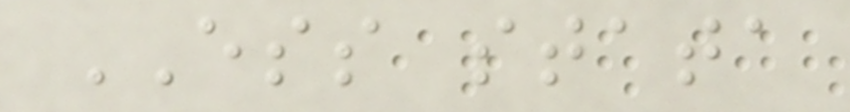ESS stata
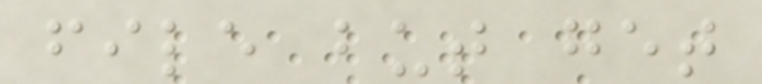file but get
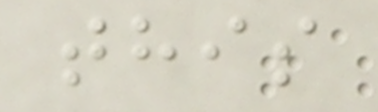this
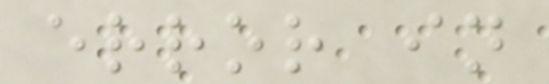error in
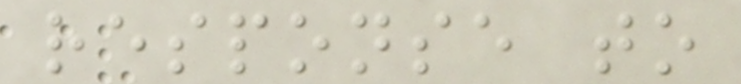response to
